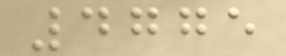4775
